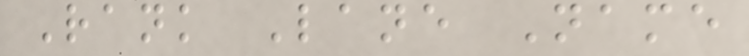Rank Lane Name
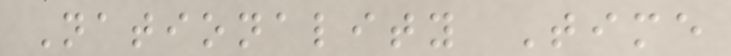Nationality Time
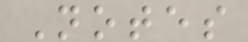Notes
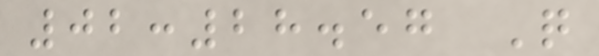02:28.57 Q
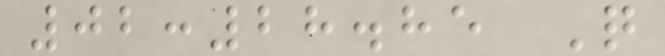02:28.85 Q
